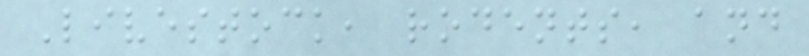Livestock, rodents, and
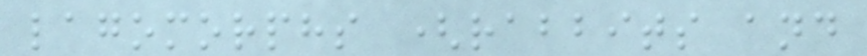lagomorphs (rabbits and
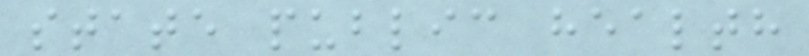state public health
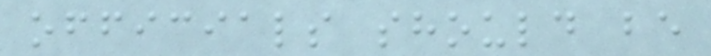officials should be
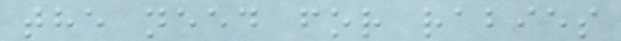the need for rabies
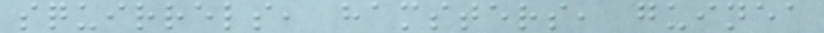squirrels, hamsters, guinea
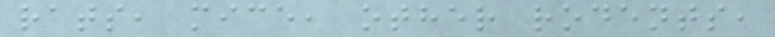rats, mice, other rodents,
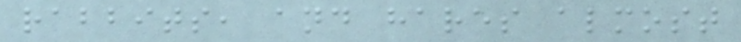rabbits, and hares almost
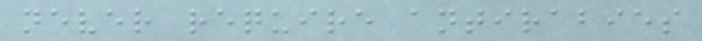never require antirabies
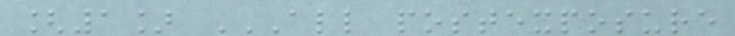[1] ALL POSTEXPOSURE
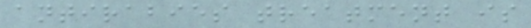antirabies treatment is
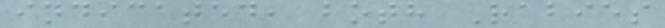indicated, both Rabies
